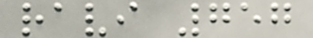ravi 757
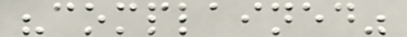"complained"
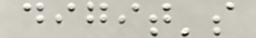digit's
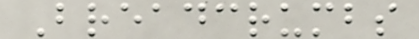Breadcrumbs
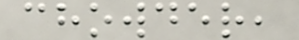chowder,
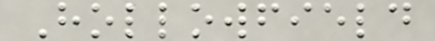Hollowfield
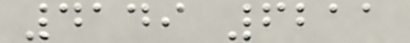4149 6211
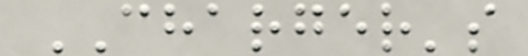CHARGER's
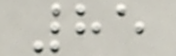85
